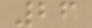26
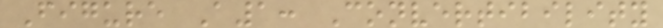Figure A1: Convertibility
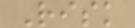Risk
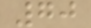70
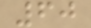60
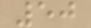50
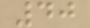40
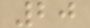20
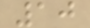10
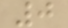0
